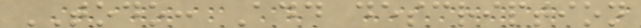TODO: Add description
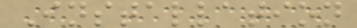Installation
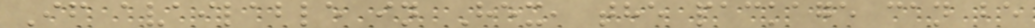If available in Hex, the package can be
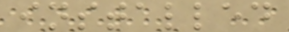installed
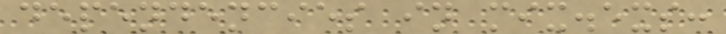dependencies in mix.exs:
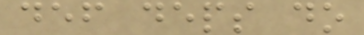def deps do
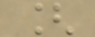[
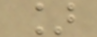]
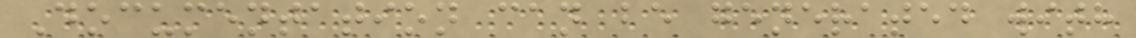Documentation can be generated with
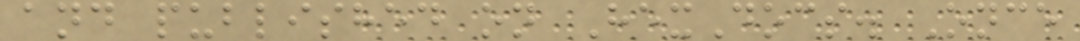and published on HexDocs. Once
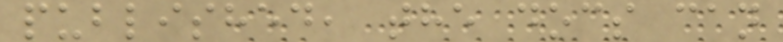published, the docs can
